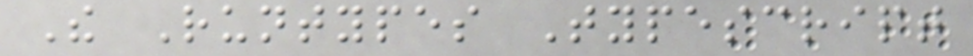The Runtypes Typescript
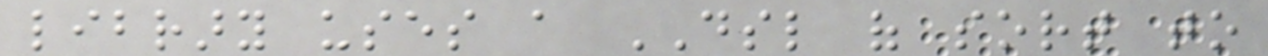library uses a DSL of sort to
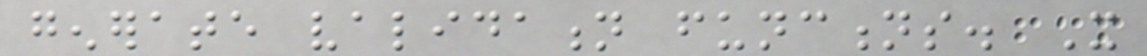generate validation functions. It
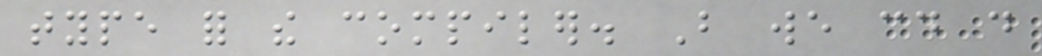type for the compiler. But we could do
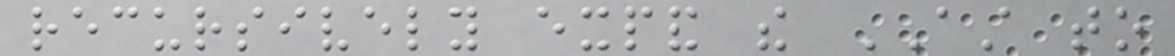recursively expand the AST to
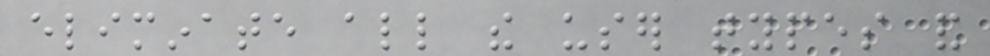eliminate all the user types and
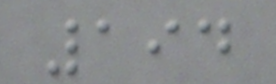194
